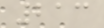213
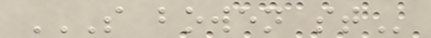S BOWEN ST
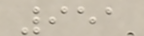951
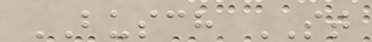BUSCH ST
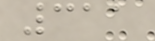311
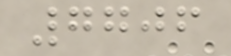7706
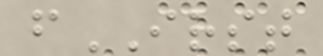fIRST
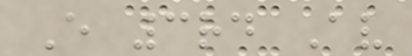E 3rd Av
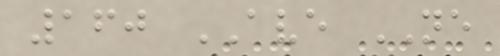160 AVE NE
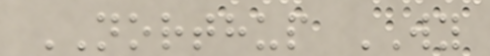NORTHUP WY
